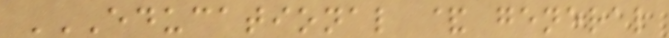EDUCATIONAL & GENERAL
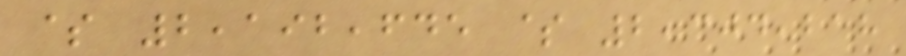$ 2,192,645 $ 2,304,218
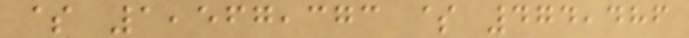$ 1,567,373 $ 474,486
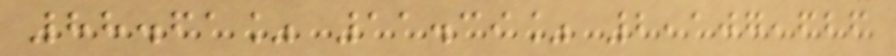88.61% 11.39% 2,107,626
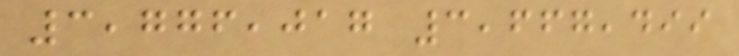3,776,017 3,667,499
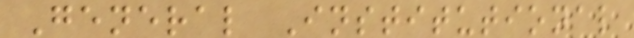General Institutional
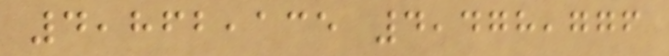4,862,135 4,478,776
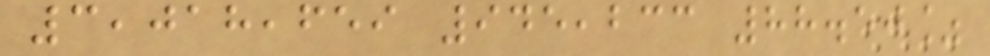3,018,659 945,233 88.50%
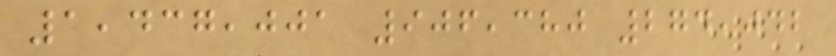1,437,001 906,380 274,042
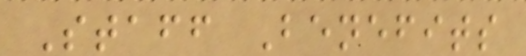Staff Benefits
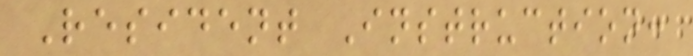Resident Instruction:
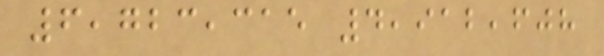6,723,315 4,912,608
